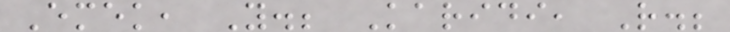Emek, Y.; Karidi, R.;
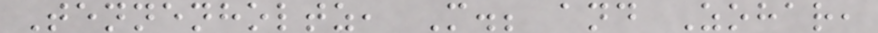Tennenholtz, M.; and Zohar,
